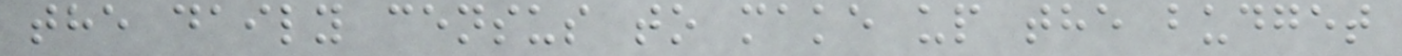the daily census to make up the budget
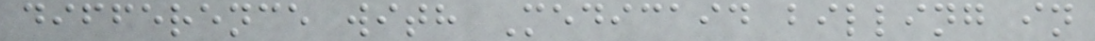difference with Medicaid billing in
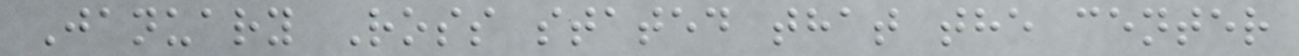January Ross stated that the center
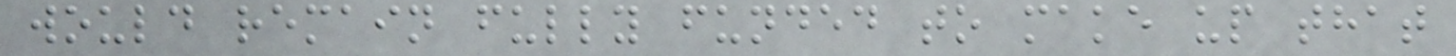would remain fully funded to make up that
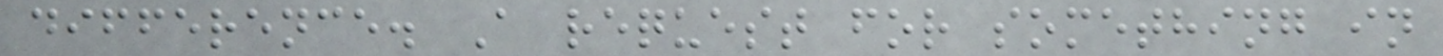difference. A request for something in
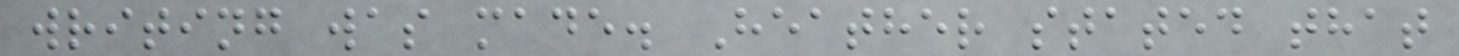writing was made. Heather stated that
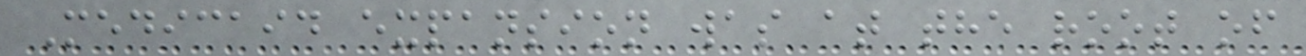Medicaid expansion was at the root of
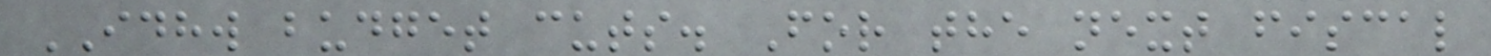IDHW budget cuts. For the next fiscal
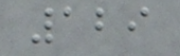129
